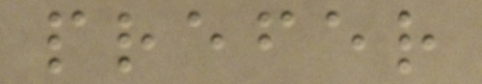prefer
